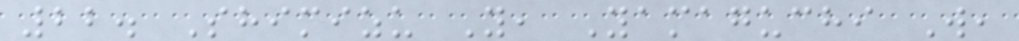22. Shimizu Y, Yamaguchi W,
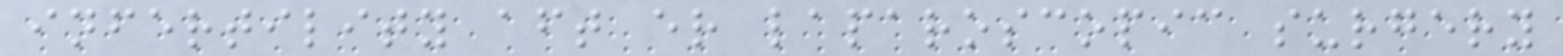infertility aft er laparoscopic surgery
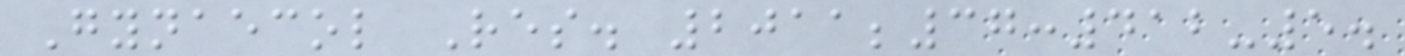Gynaecol Res. 2011;37:412-5.
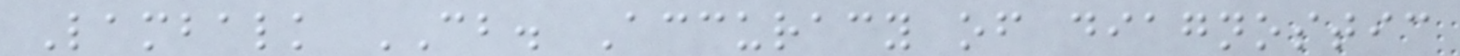Lambalk CB. Accuracy of diagnostic
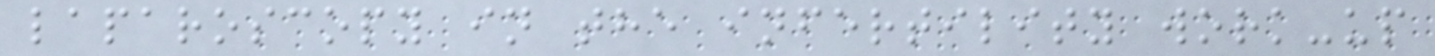laparoscopy in the infertility work-up
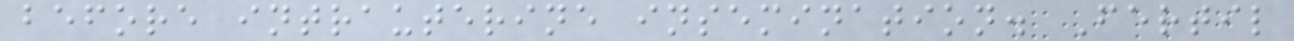before intrauterine insemination. Fertil
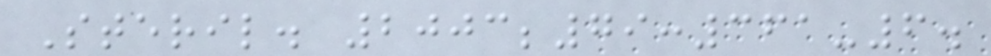Steril. 2003;79:361-6.
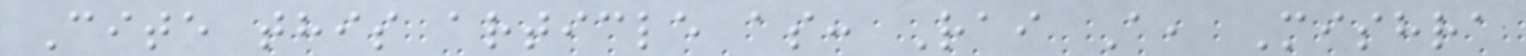Cite this article as: Rai A, Mishra
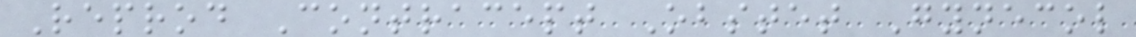Reprod Contracept Obstet Gynecol
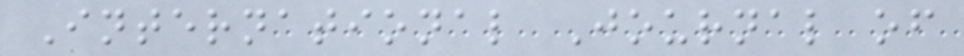International Journal of
